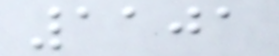1101
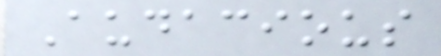Audacious
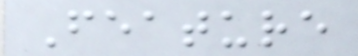Feature
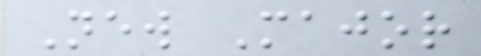New Major
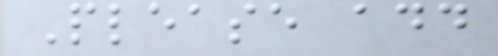Please add
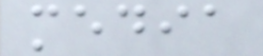media
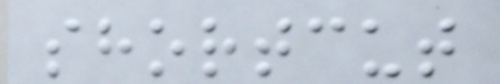shortcut
